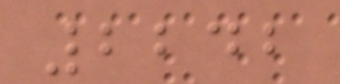2242
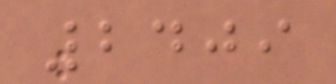2409
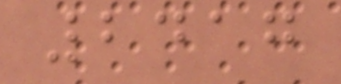2417
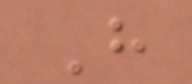H
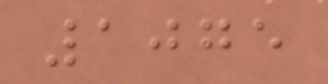1075
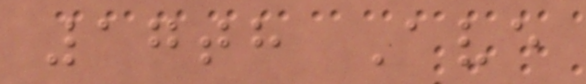17th Ave
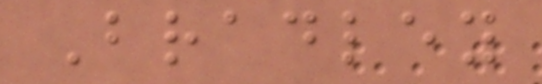Bradley
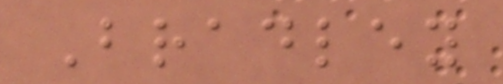Bradley
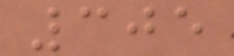305
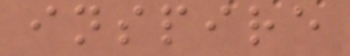inspire
